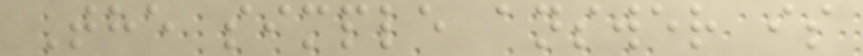The simple answer is
